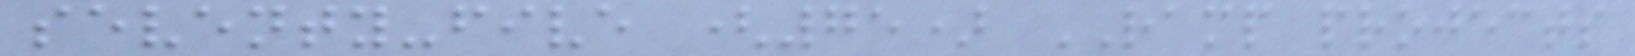seventy-five (75) RAMP projects
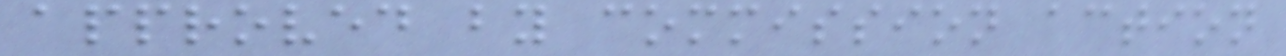approved by commission action
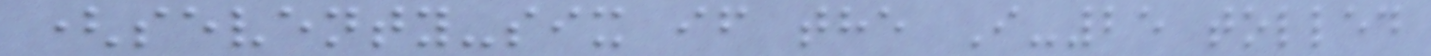(seventy-six if the I-25 tolled
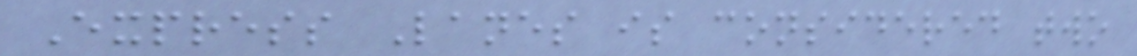Express Lanes is considered two
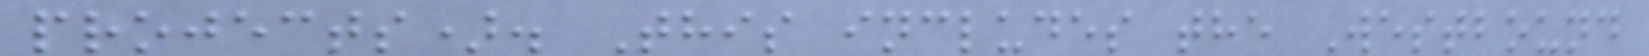projects). This includes the Westbound
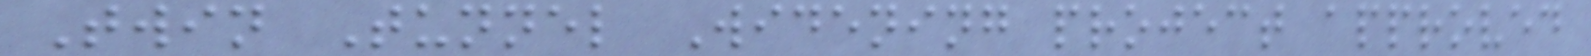Twin Tunnel Widening project approved
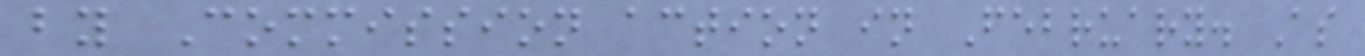by Commission action in February. As
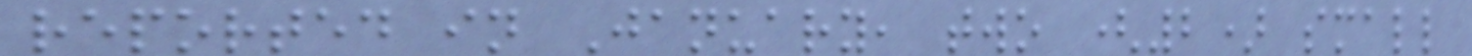reported in January, two (2) small
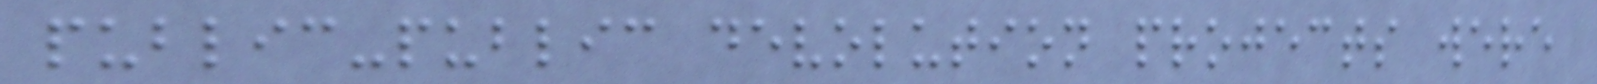public-public devolution projects were
